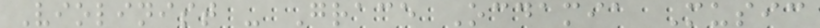Violinist - Grace Ocdamia Music
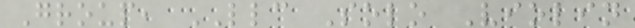Group, LLC Solo Violin
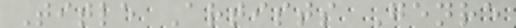Title Artists Genre
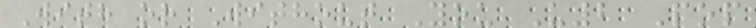With or Without You U2 Pop
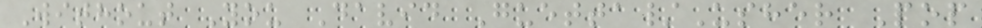Without You David Guetta/Usher Pop
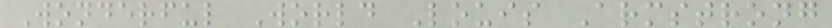Wonderful World Louis Armstrong
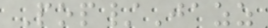Pop/Jazz
